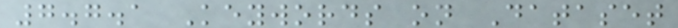7.7.1 Keywords on Dataset
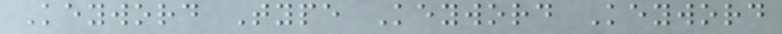Keyword Type Keyword Keyword
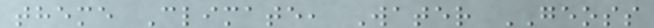theme Climate, Water GEOSS
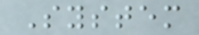System
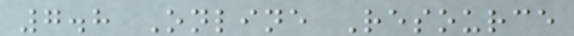7.8 Online Resource
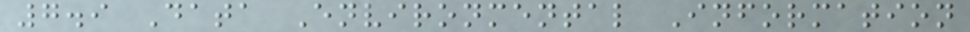7.9 Data Environmental Information
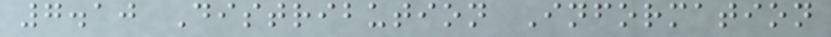7.10 Distribution Information
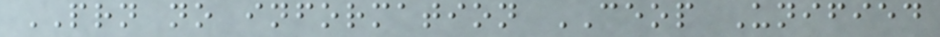PRN no information CEOP Unified
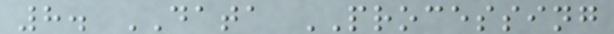8. DATA PROCESSING
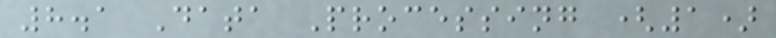8.1 Data Processing (1)
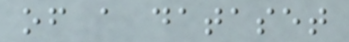of a dataset
